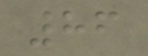86
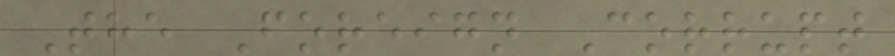The Foreign Corrupt
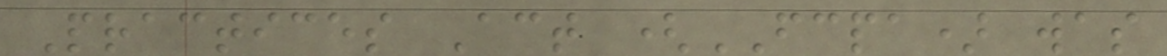Practices Act (FCPA) was
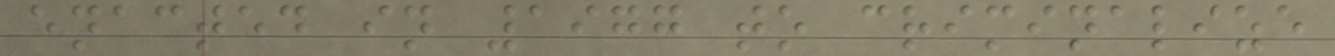enacted in 1977 to criminalize
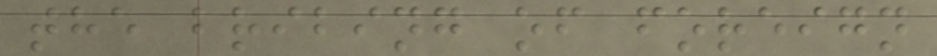the bribing of foreign
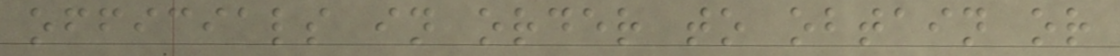officials in order to obtain or
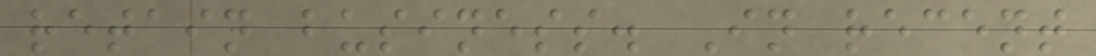retain business. In recent
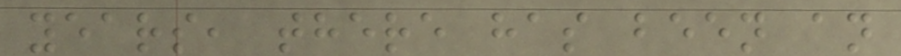years, there has been an
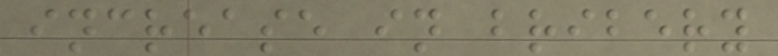increase in bribery
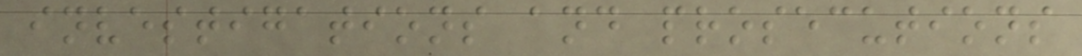investigations and prosecutions
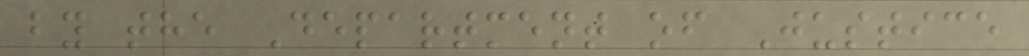by the Department of Justice
